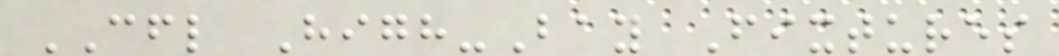CFL High-Bay Fixtures
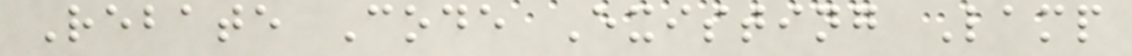Rebate Code Existing Lamp
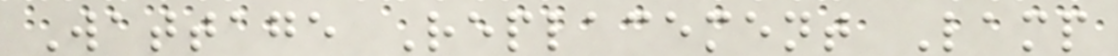Wattage Replacement Lamp
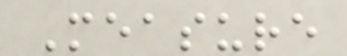Measure
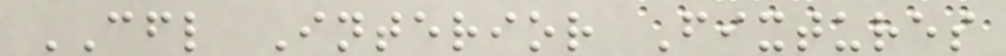CFL Interior Fixtures
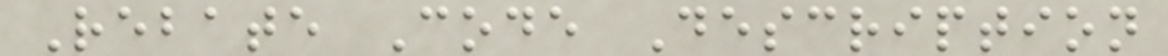Rebate Code Description
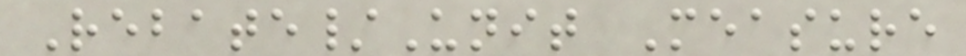Rebate/Unit Measure
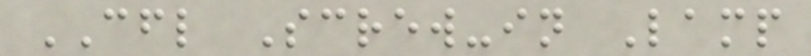CFL Screw-in Lamp
